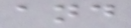and
